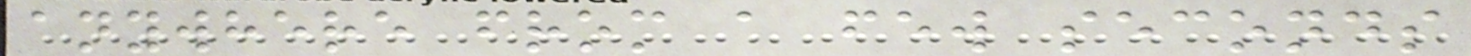anywhere from a few seconds
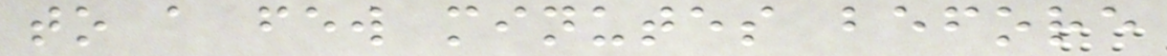to a few minutes before
